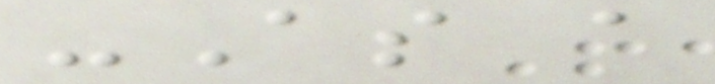-As a
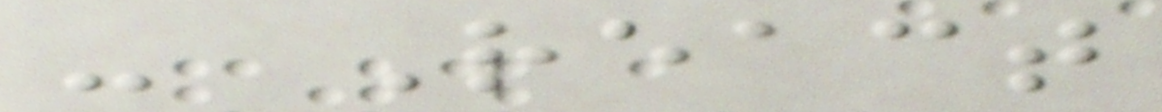- React
